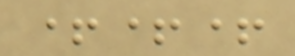+++
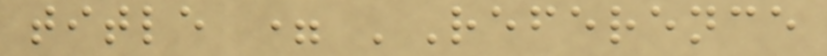title = 'Reference
